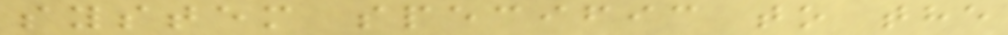system specific to the
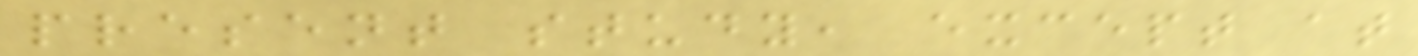present study, except at
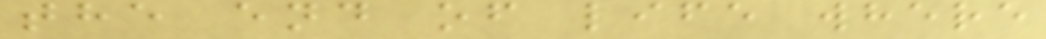the end of life where
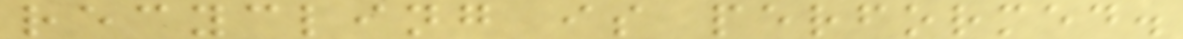recycling is performed.
